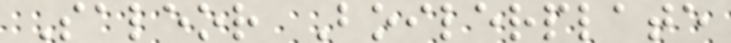Saleor Boilerplate
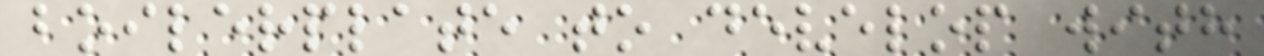boilerplate to develop with
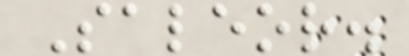Saleor.
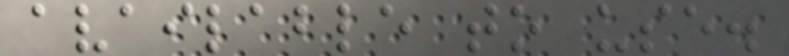available to use.
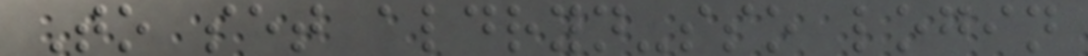To set aldryn-sso login
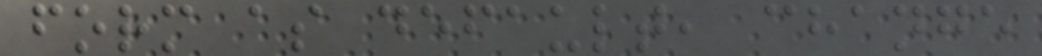form as default, change
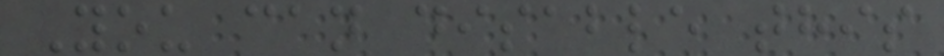You can disable this
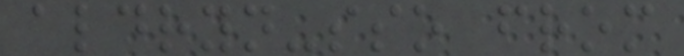aldryn-sso from
